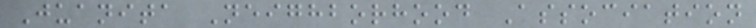Juanita Neighborhood Association
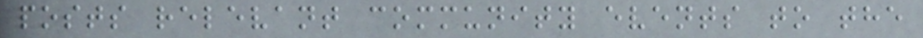posts relevant community events to the
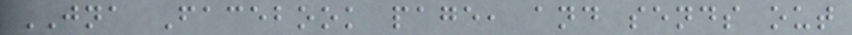JNA Facebook page, and sends out
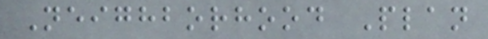Neighborhood Plan
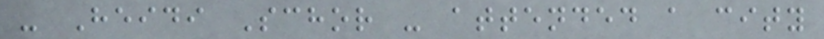- Heidi Schor - attended a city
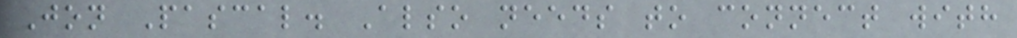Jon Pascal. Also needs to connect with
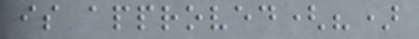is approved(?)
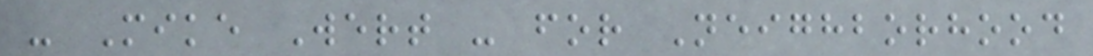- Mike Wert - for Neighborhood
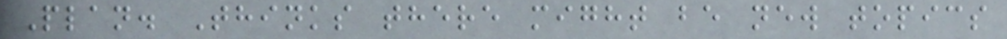Plan. Thinks there might be new topics
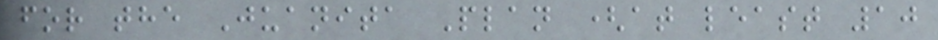for the Juanita Plan (at least 10
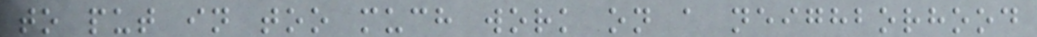to put in too much work on a neighborhood
